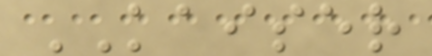KAISER
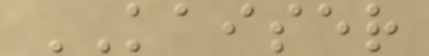KAISER
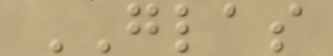GLAS
